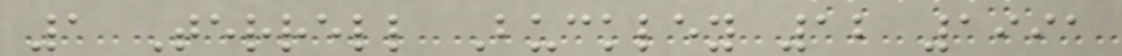1 Terrell Buckley 12 1991
